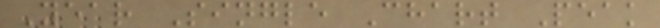Year Single Chart Peak
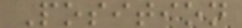Position
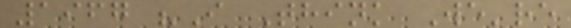1967 "I Think We're
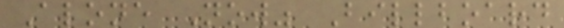Alone Now" Billboard
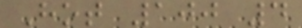Hot 100 4
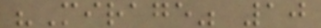"Mirage" 10
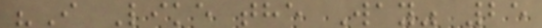"I Like the Way" 25
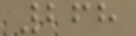268
